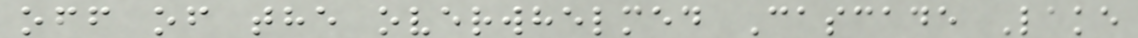off of the overwhelmed Cascade Lake
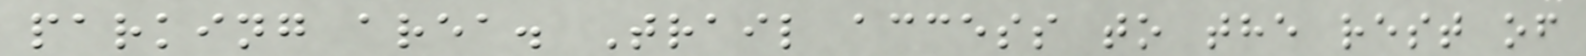parking area. Trail access to the rest of
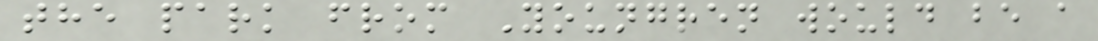the park from Youngren would be a
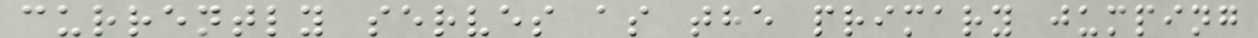currently serves as the primary jumping
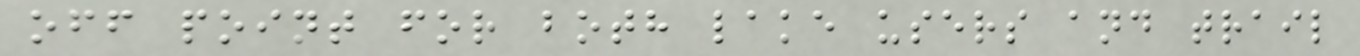off point for both lake users and trail
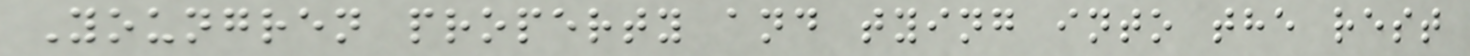Youngren property and tying into the rest
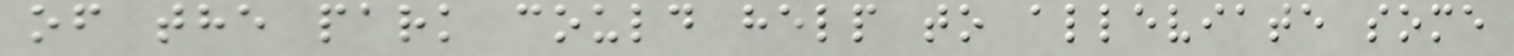of the park could help to alleviate some
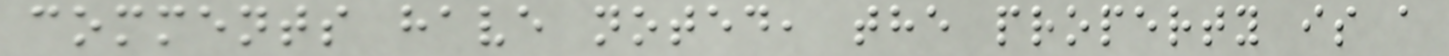comments have noted, the property is a
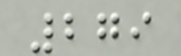279
